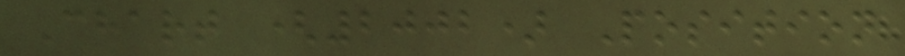Chart (2002) Position
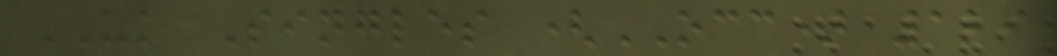UK Singles (OCC) 129
